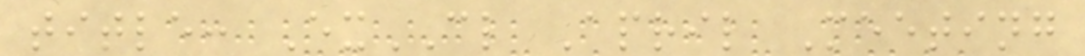title: ExCL April Meeting
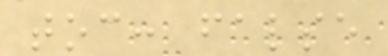toc: false
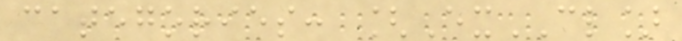categories: [ExCL]
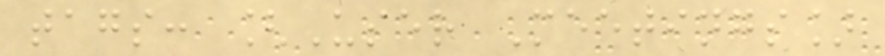tags: [User Meetings]
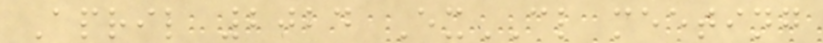April 2024 ExCL meeting
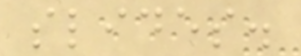slides.
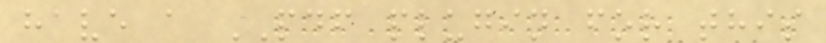have a PDF plugin for this
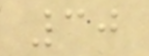30
